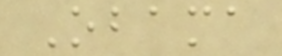Obama
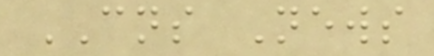CNS News
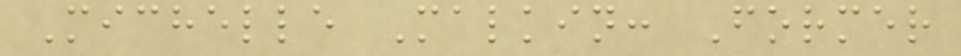Michelle Malkin: Former
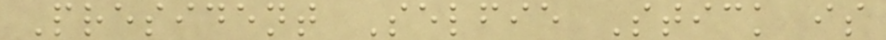President Selfie Stick is
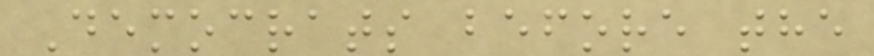Democrats before the
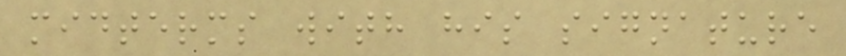midterms with his signature
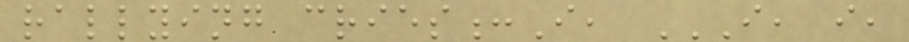rallying cries:I, I, I,
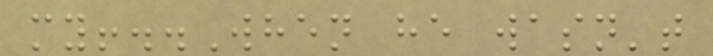my!..When he wasn't
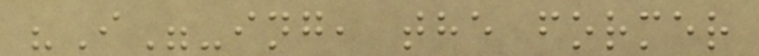"I"-ing, the former
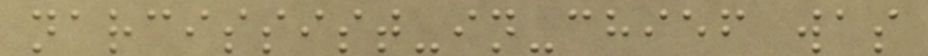narcissist-in-chief was
